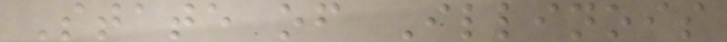State of Illinois
